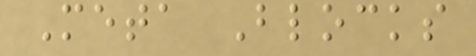Meta Blocks
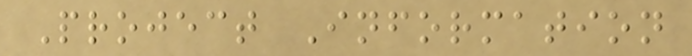Project Information
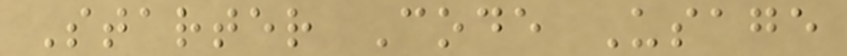Starter Code Usage
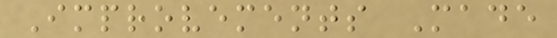Improvements Made
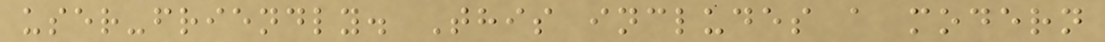user-friendly. This includes a modern
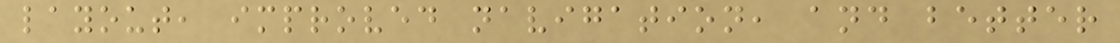layout, improved navigation, and better
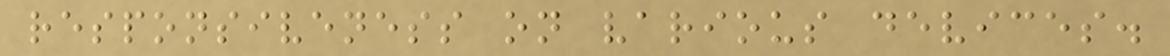responsiveness on various devices.
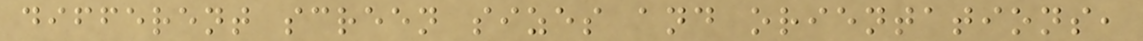different screen sizes and orientations,
